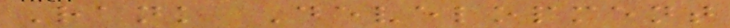Rank Development
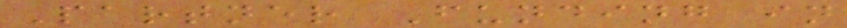Partner Funding in
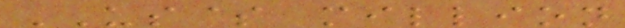US$ million
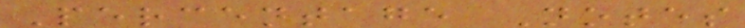Percentage Notes
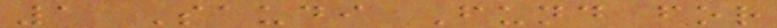1 Saudi Fund for
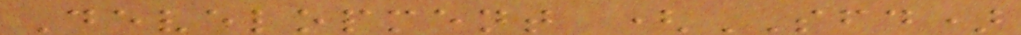Development (SFD)
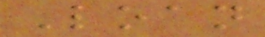Loan
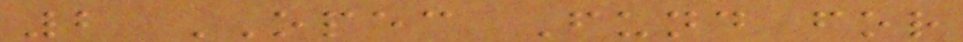2 OPEC Fund for
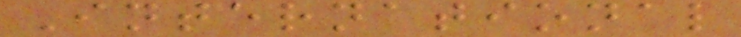International
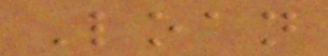Loan
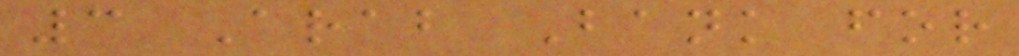3 Arab Bank for
